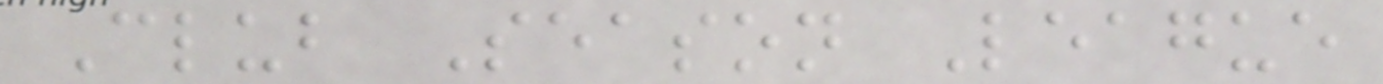Club Season League
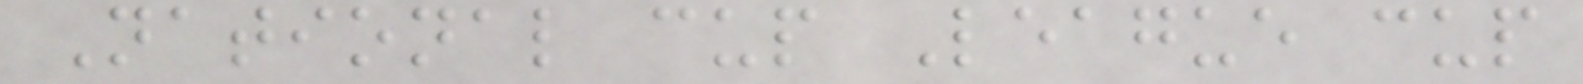National cup League cup
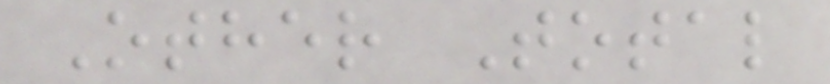Other Total
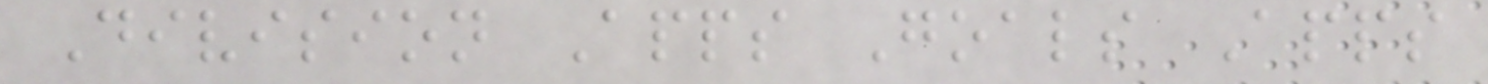Division Apps Goals Apps
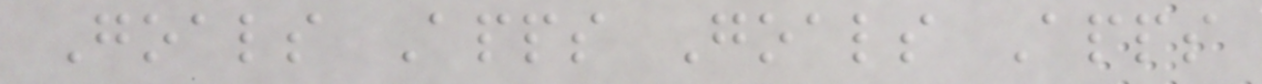Goals Apps Goals Apps
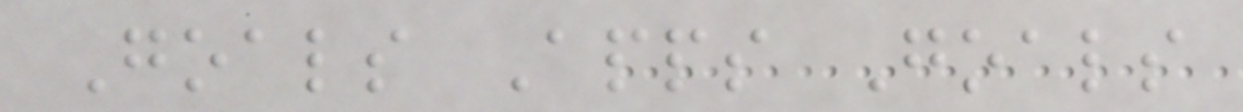Goals Apps Goals
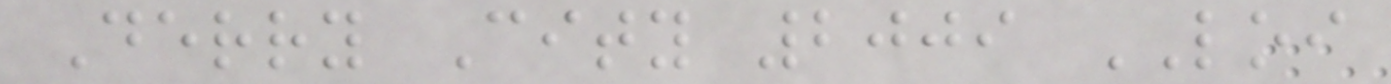Derry City 2009 LOI
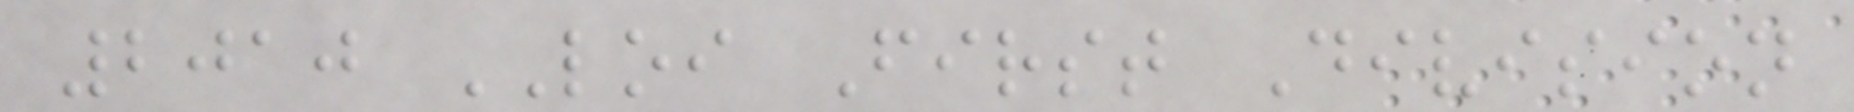2010 LOI First Division
